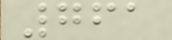761
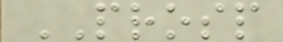PROSP
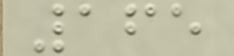165
